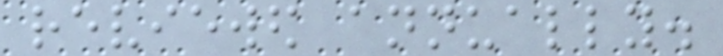reviewed annually.
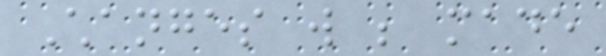Changes will be made
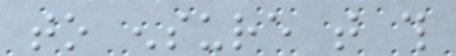to ensure that this
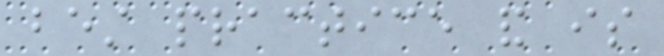best practice and is
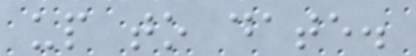up to date.
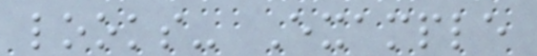looks- Example
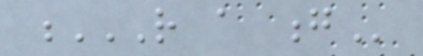R A G
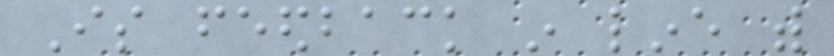Is feedback in line with
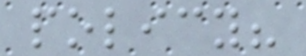policy?
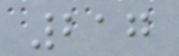217
